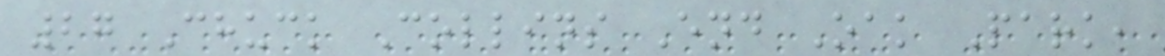27 Chuck Collins End Oak Park,
